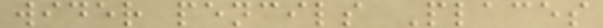wider pencils Places
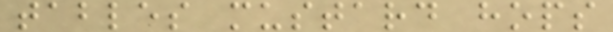tables mustard hops
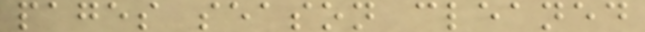pages season cleaned
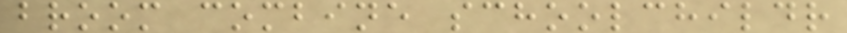broom combine schoolchildr
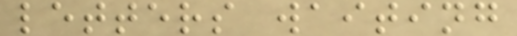letters waiting
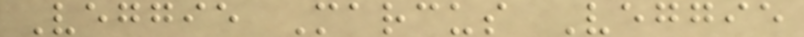Veggie Marcus Veggie
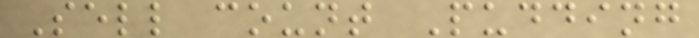Sell count Pudding
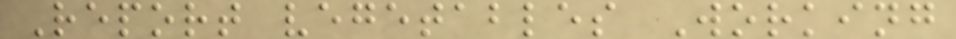Report vegetables Working
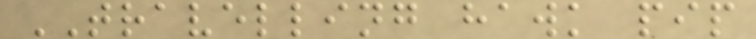TRAVELLING hawk pip
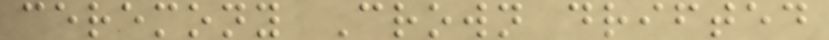ceremony Crown drifted
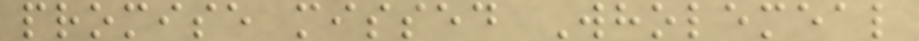promise missed Wholemeal
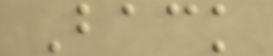Back
